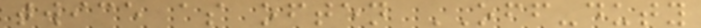twice as often OFF-duty
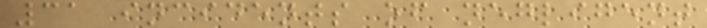31 incidents of negligent
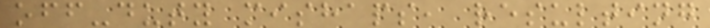off-duty mishaps, resulting
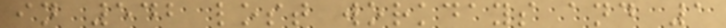in 542 lost workdays and 1
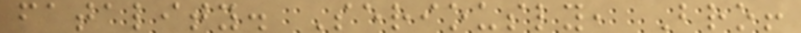fatality. Seriously, Bro!
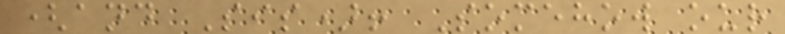(and Sis)! Somehow our
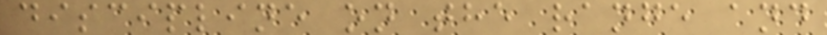discipline on the range and
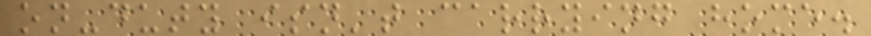on-duty isn't carrying home.
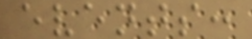events:
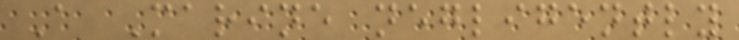A Marine negligently
